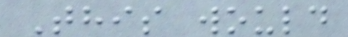This would
